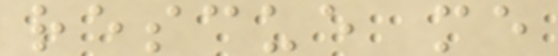rescue me
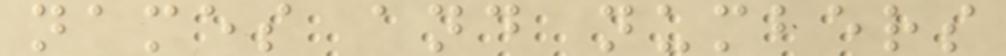names and numbers
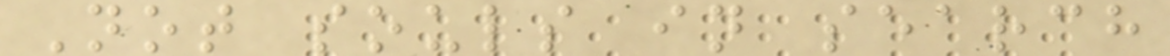Not souls in search
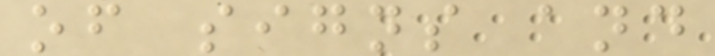of signs and
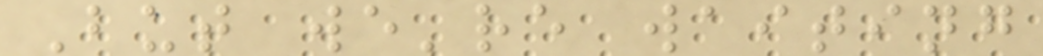But we're waiting
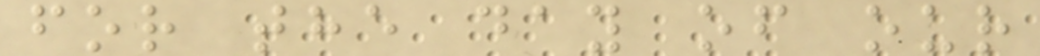for the day of our
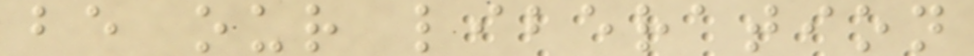be our liberation
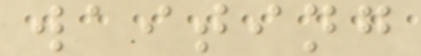waiting
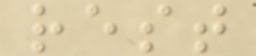rest
